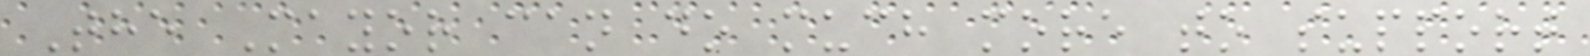The Mayor can do much more to support
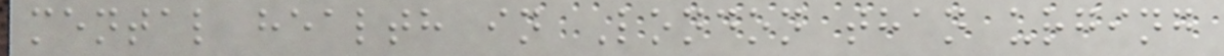mental health in London than urging
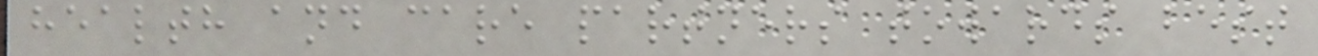health and care partners towards best
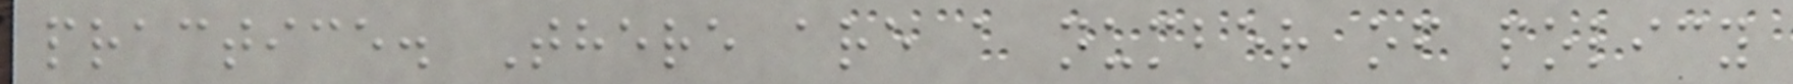practice. There are a number of policy
